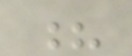?
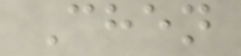Chen
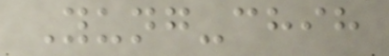Yung-chih
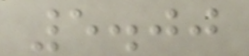5.00
